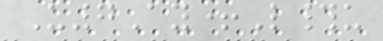U7Ay+L#u
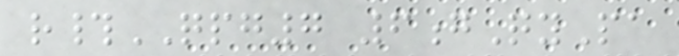r#QPG7 6gQyPa
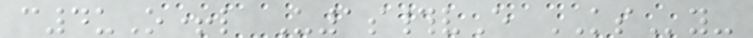c4uO+l U1s#vE KSy-
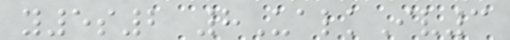y5s2 8UalkIv3
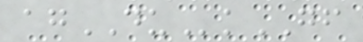agDUkGF
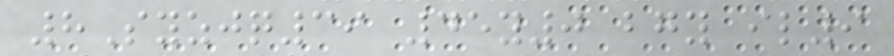8Syzjq39 45y0 bgy il9
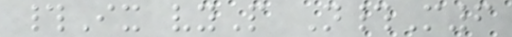#Ix vyP N#M6
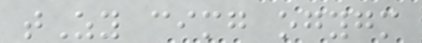tZy cimg ogygm
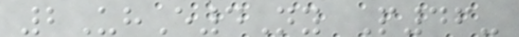2UhE4Ny P46-
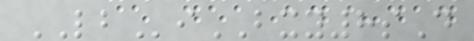LBiBXY8sD
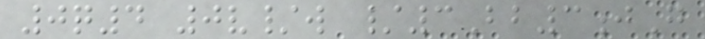0q4 0v/w /3Bb3jG
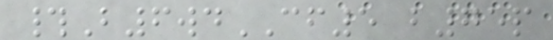#B6wdCF5 b75p
